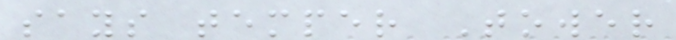says temper Tower
